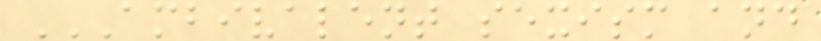AMBIVALENT SEXISM AND
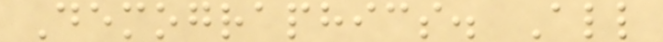Demographics. All
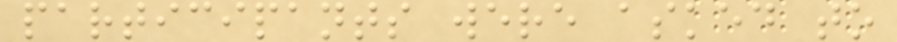participants were asked to
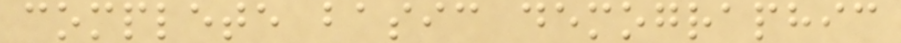complete basic demographic
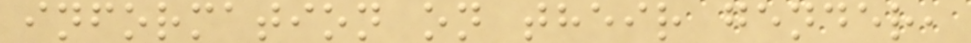information on their gender,
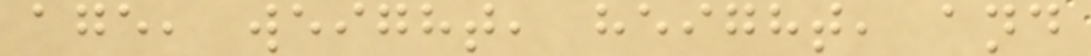age, weight, height, and
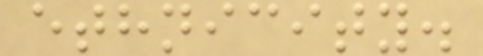ethnicity.
